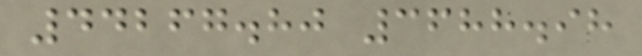44267.80 3688.98
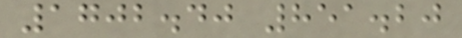1702.40 851.20
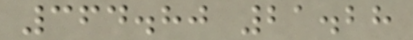364.80 21.28
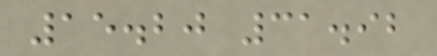15.20 31.92
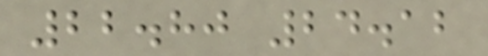22.80 24.12
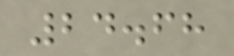24.68
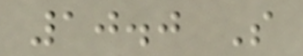10.0 S
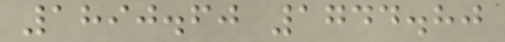1890.60 1744.80
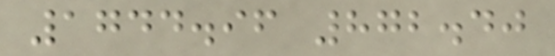1744.96 872.40
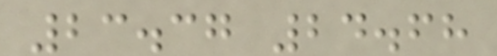23.37 24.68
